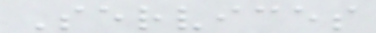Services
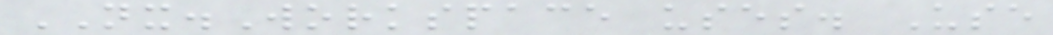NX.Workspace uses. Use
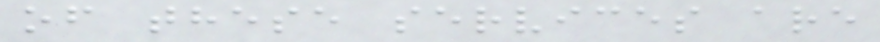of these services are
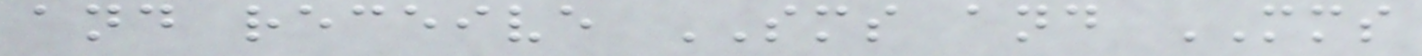and receive SMS and MMS
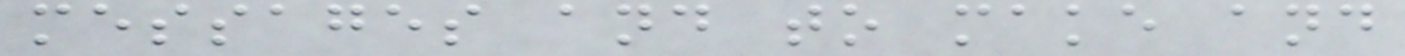messages and to make and
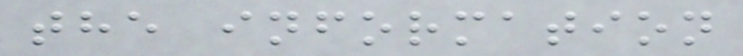the information
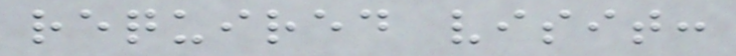required visit:
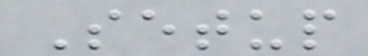Setup
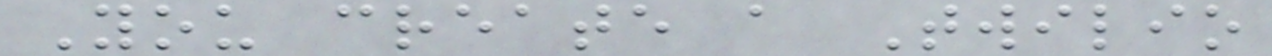You create a Twilio
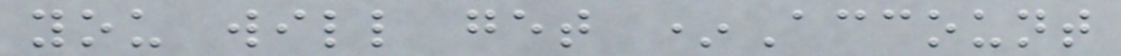you will get *Account
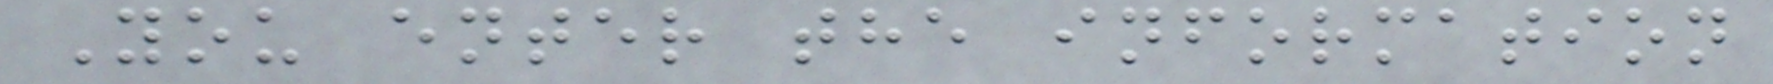You enter the information
